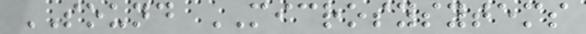SOUND MICROSYSYTEMS
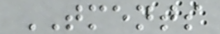TMENTS
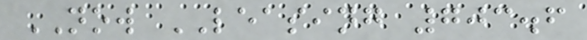NOW LEASING 703.6
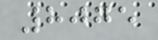8075
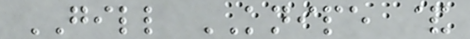GILL KNIPE &
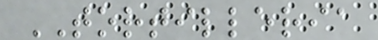TORTILLERIA
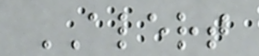ALERT
